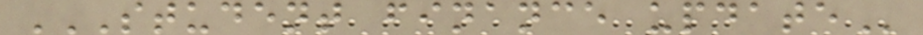STUDENT FINANCE UPDATE
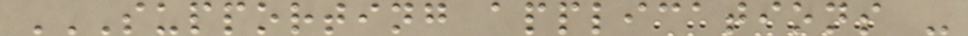SUPPORTING APPLICATIONS -
